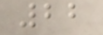22
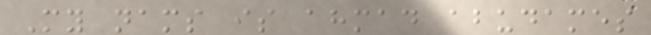My nams is ahmad abudames
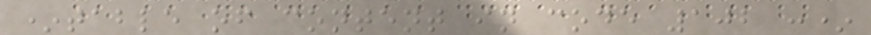*table of content in code 102 :*
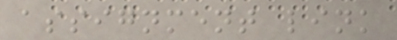assignment link
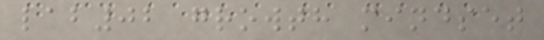lab02 growth mindset
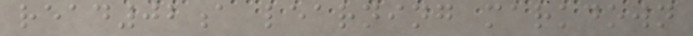read02a learning markdown
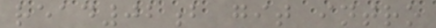read02b git intro
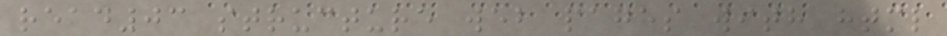read03 structure web pages with html
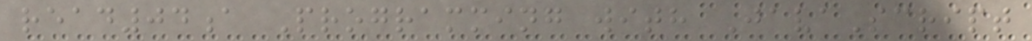read04a Programming with JavaScript
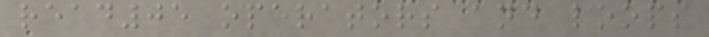read05 operators and loops
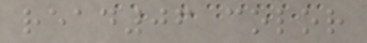read06 color
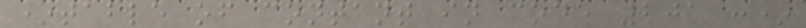*table of contant in code 201 :*
